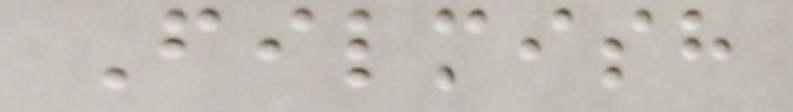Filmish
